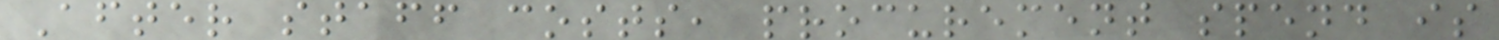After staff costs, procurement spend is
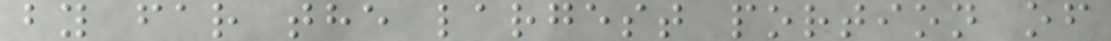by far the largest portion of
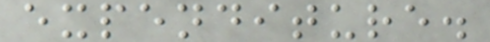expenditure.
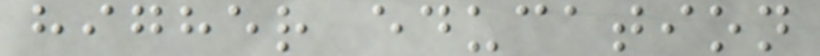higher education
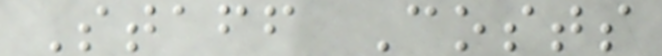Staff Costs
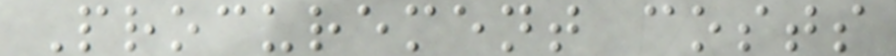Procurement costs
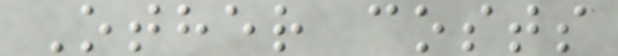Other costs
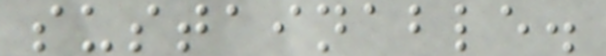sustainable.
